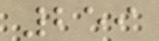259
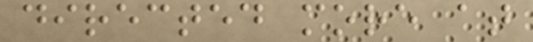directed more at
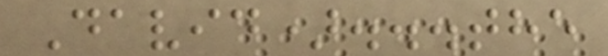David)...the
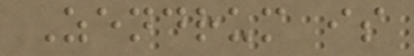Zendrum is
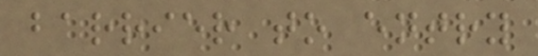barrier to entry
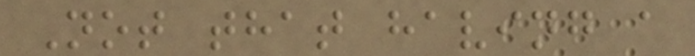Not that having a
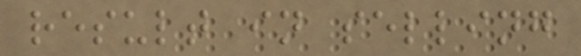result in selling
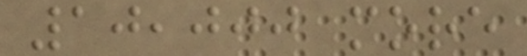10,000 more
